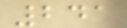241
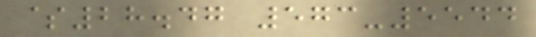$28.47 573-5544
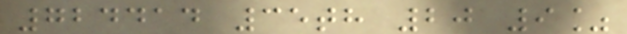724414 35th 20 9%
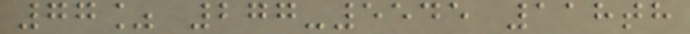77% 277-5545 118th
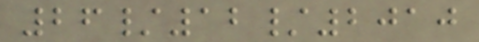26/12/2010
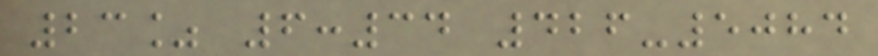23% 6:34 426-5084
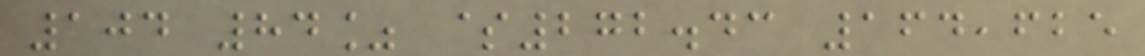104 84% $272.43 164,625
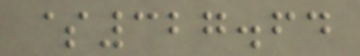$327.64
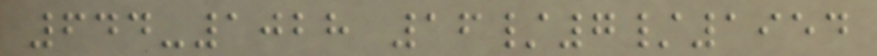644-1028 16/7/1954
